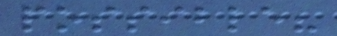possible?
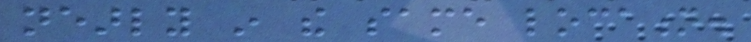nearly in the same location.
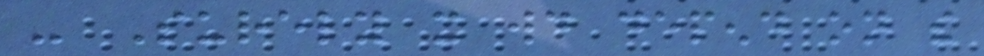- Surely it would depend on the
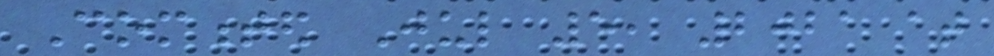Commented Jul 5, 2021 at
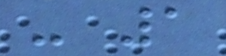- 1
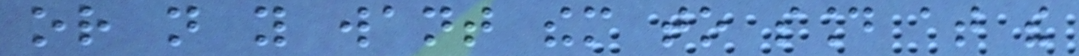or not you want them to sound at the
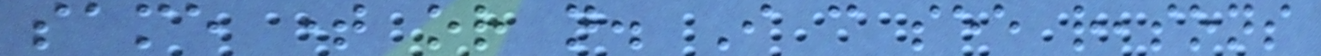same time or not. I can see reasons
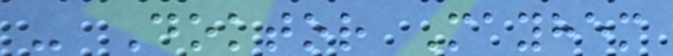- Doktor Mayhem
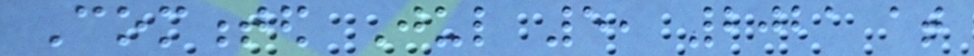Commented Jul 5, 2021 at
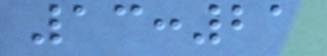13:21
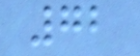72
